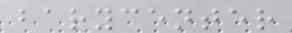barycenter
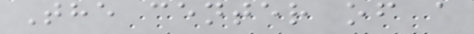The center of a
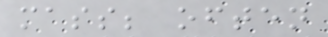mass; often
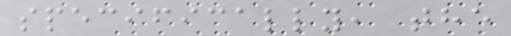specifically, the
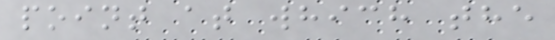point at which the
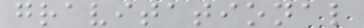gravitational
